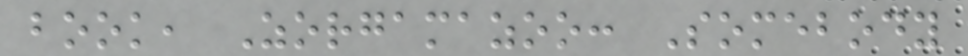book, Zorgamazoo: Somebody
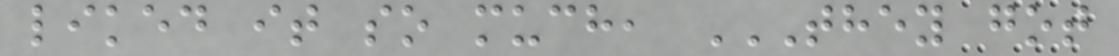liked it so much, THEY GOT
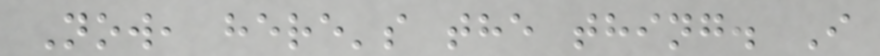Now, here's the thing. I
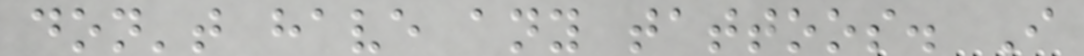don't have any tattoos. I
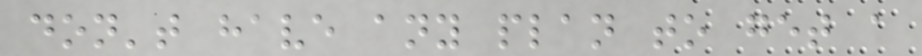don't have any plan to get a
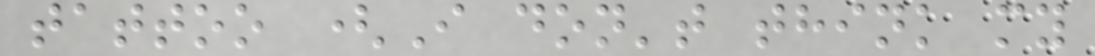tattoo (I don't think my
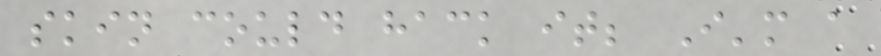skin could hack it; I'm a
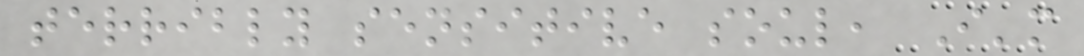terribly sensitive soul, I'm
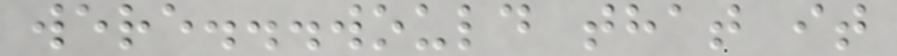were...would that it
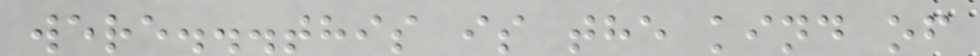were...this is the kind of
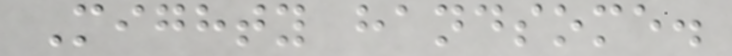Mighty handsome.
